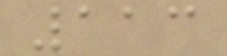113
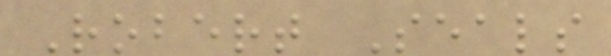Robert Seals
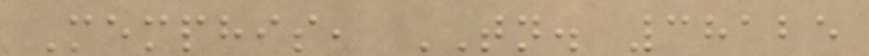Memphis, TN. 38125
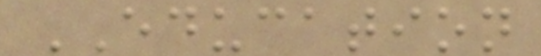EDUCATION
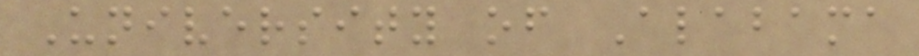University of Alabama
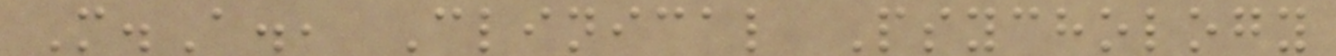M.A., Clinical Psychology
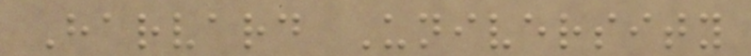Harvard University
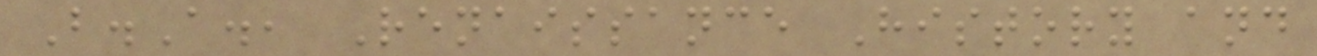B.A., Renaissance History and
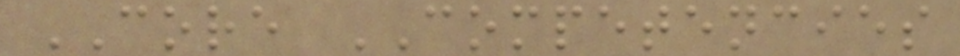CORE COMPETENCIES
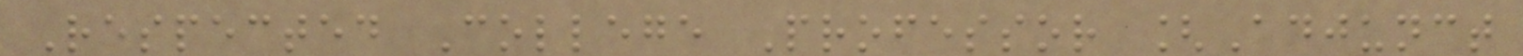Respected College Professor [Adjunct
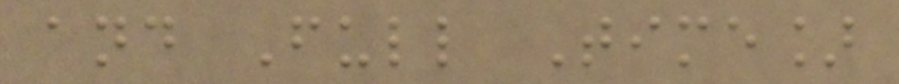and Full Time]
